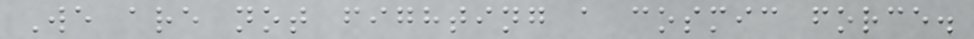We are not fighting a cosmic force.
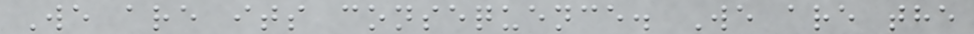We are its consequence. We are the
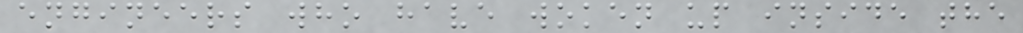engineers who have woken up inside the
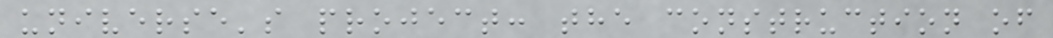universe's project: the construction of
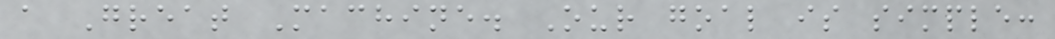a Great Machine. Our goal is simple:
